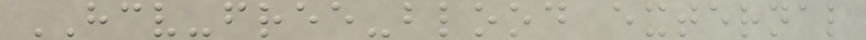HCV-free-blood external
